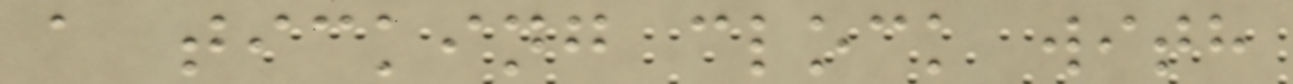a ticking clock with
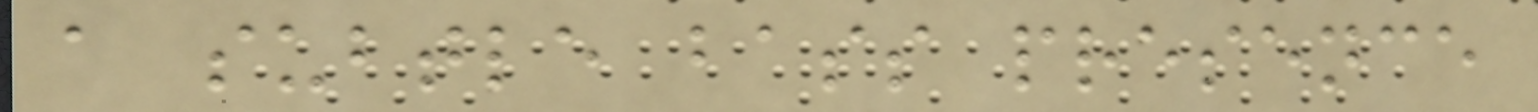a subtle bass presence
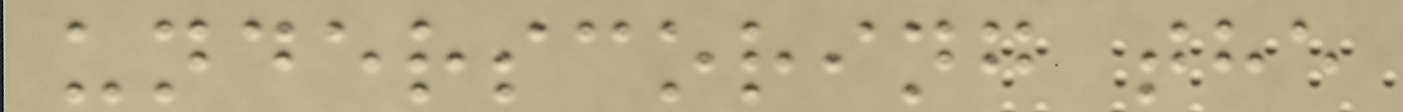underscoring the
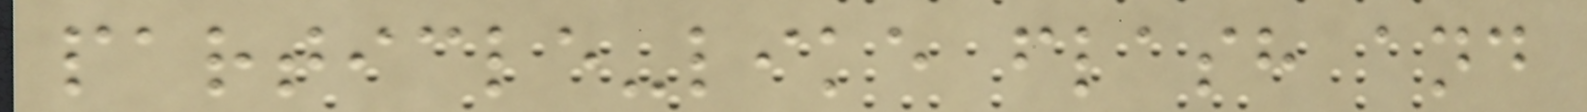particle-like flash and
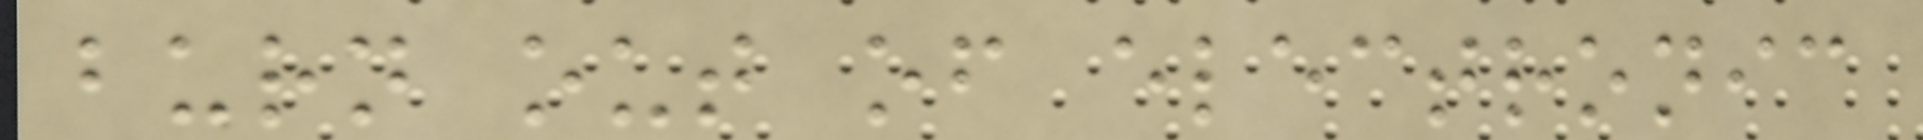burn out of electronic
